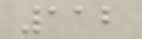112
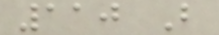110 B
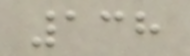138
